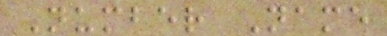Number Name
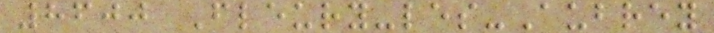8600 Fleury-les-Aubrey
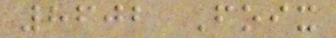8602 Foix
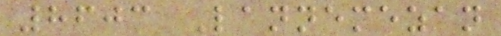8603 Lannemezan
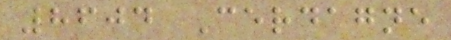8604 Cerdagne
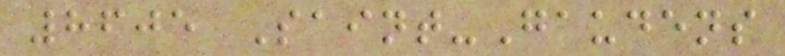8605 Saint-Gaudens
